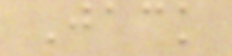Jack
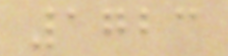1723
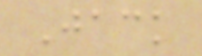Jack
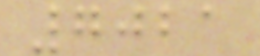7021
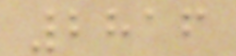2816
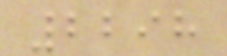2298
